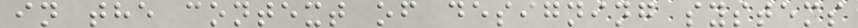in the context of designing systems
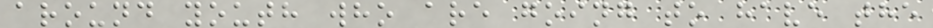around youth who are going to have the
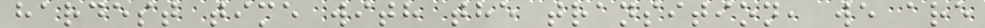hardest time with the transition, we are
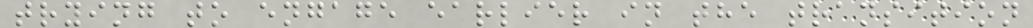trying to engage earlier in the transition
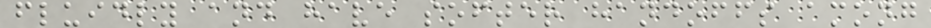fluidly and have softer handoffs among
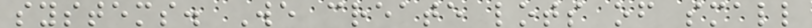systems. We create lots of small
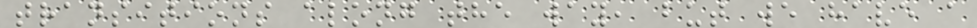transitions along the way, but we have a
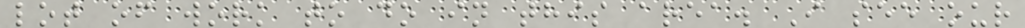lot of work to do in this area. I see our
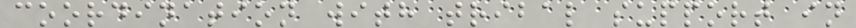coordination with tribal support in
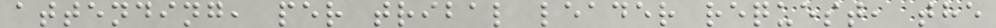attending, per tribal leader request, the
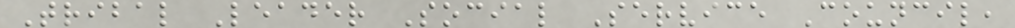Tribal Leader Social Service Council,
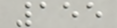155
